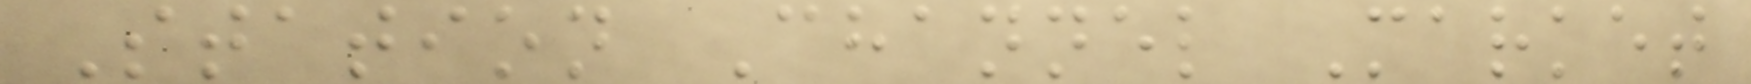Station Channel Market
